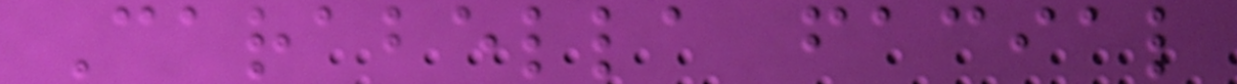Carabella facial
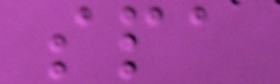spa
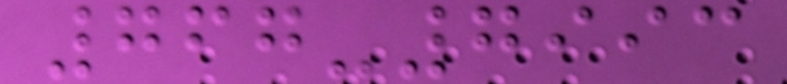767-7993
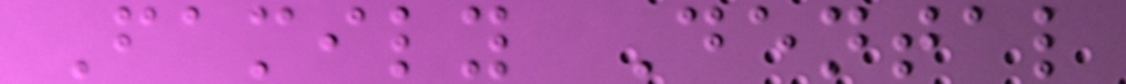Family Dental
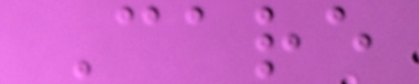Care
